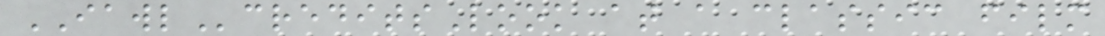IAWLcreditsLook at a classic film
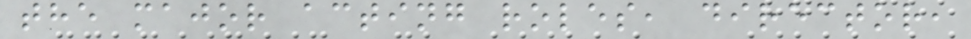the major acting roles, director,
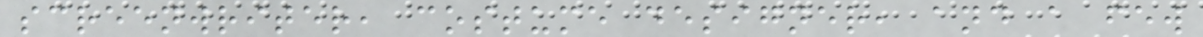screenwriter, costume designer, and a few
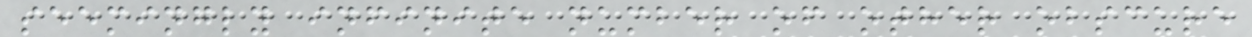seemingly infinite number of other obscure
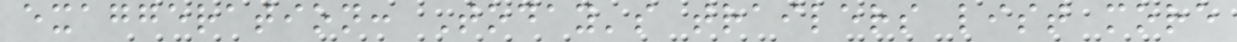exaggeration: Today's trailers list more
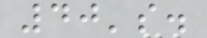40's.
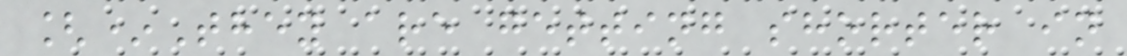[*They are getting shorter in
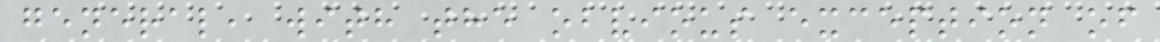general, with the obvious exception of
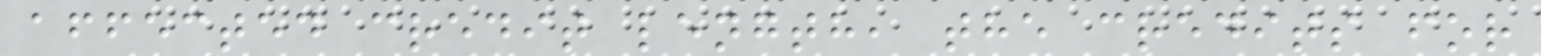affected credit length, the credits for
